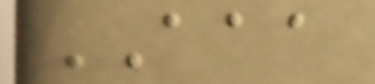AAA
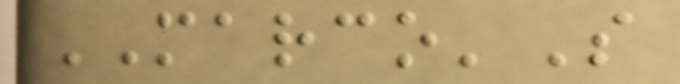MARCO'S
